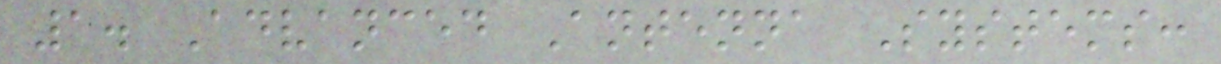1. Advanced Antenna Systems:
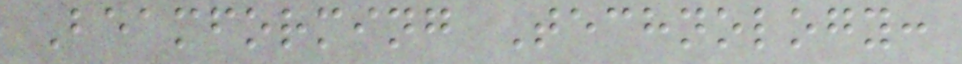Beamforming Technology:
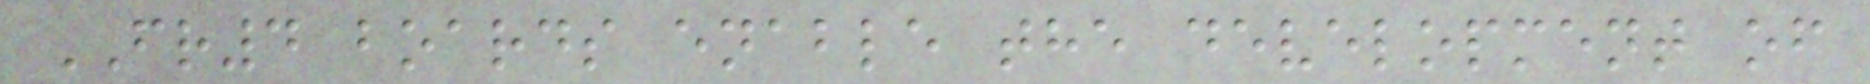FR4 boards enable the development of
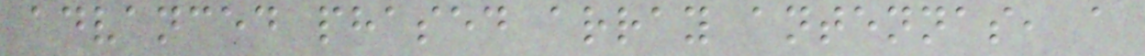advanced phased array antennas, a
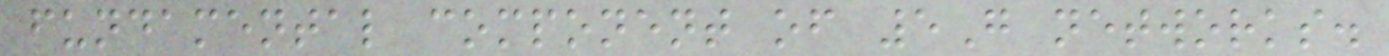fundamental component of 5G networks.
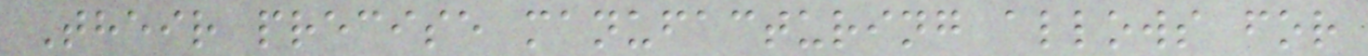Their precise manufacturing allows for
